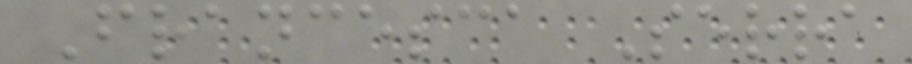Francesca Serra
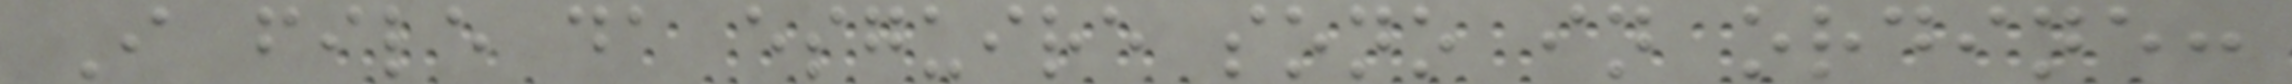I file da esguire sono in ordine:
